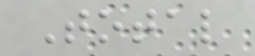Total
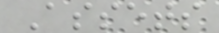Assets
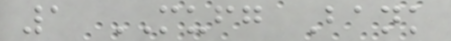1 MUFG Bank
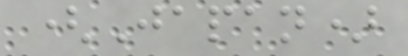(Japan)
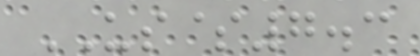US$7.3
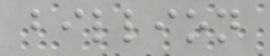billion
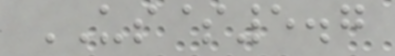US$5.7
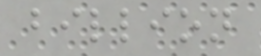billion
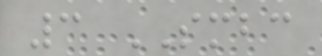3 SMBC
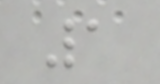1
